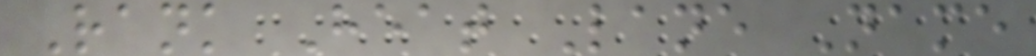Rank Heat Lane Name
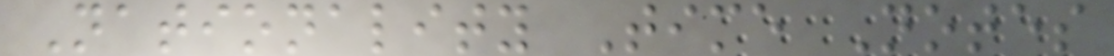Nationality Time Notes
